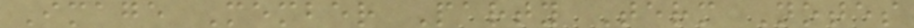Image Member Party Term Notes
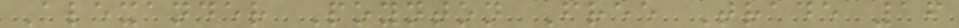Alexander Poynton Free Trade 16
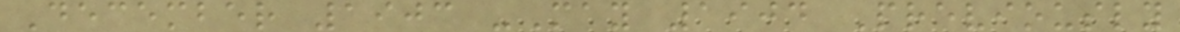December 1903 -May 1904 Previously
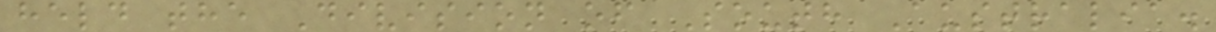held the Division of South Australia.
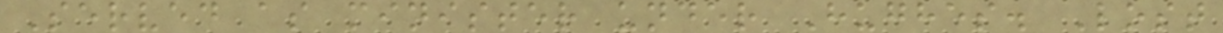Served as minister under Hughes. Lost
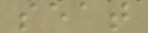seat
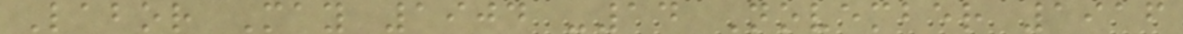Labor May 1904 -14 November 1916
